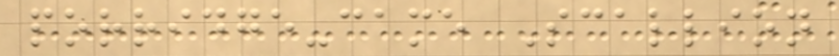porridge-came Scallion
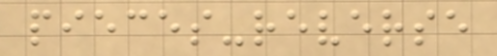pieces-reverse
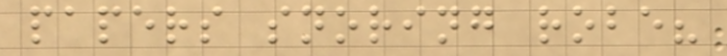papers snoring robe?
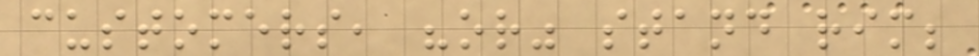customers, "or" stand rim;
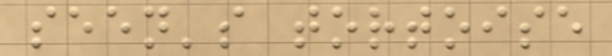seen's tortoise
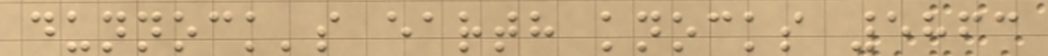dunnock's earth knocks 5863
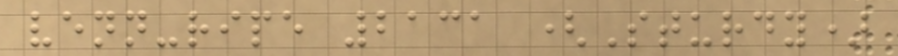venn-ripe 2131 (Sturdy)
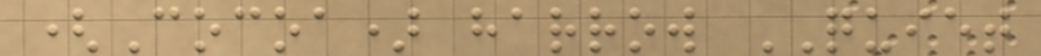(Cocoa) harrow QUIET
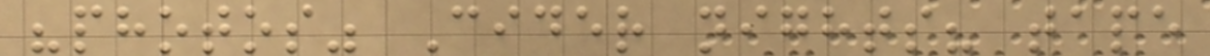"photos" Cider nights? tape
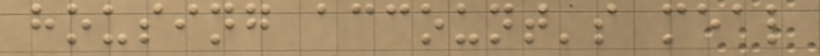housing account's meal
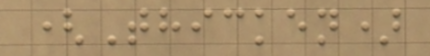(Thicken)
